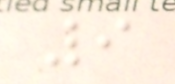9
